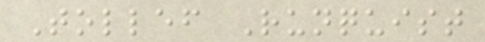Tollef Runquist
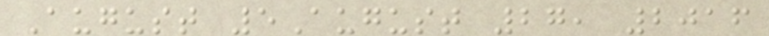August 5August 27, 2016
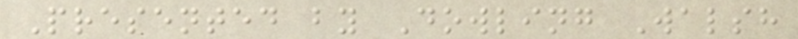Presented by Dowling Walsh
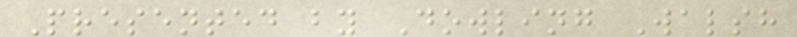Presented by Dowling Walsh
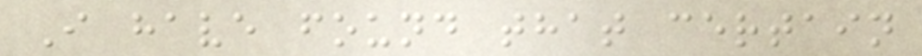I have found that certain
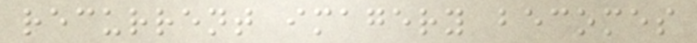recurrent imagery becomes
